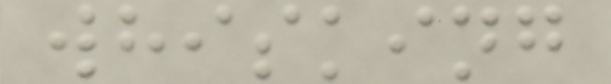whisking
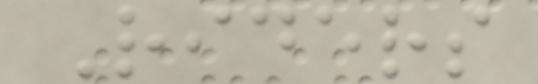Riders
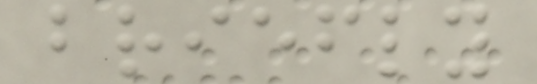briefly
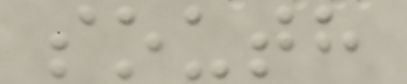south
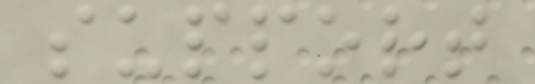support
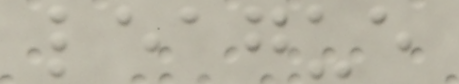league
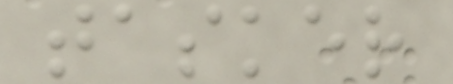tasker
